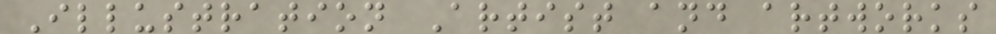Illustration Artist and artworks
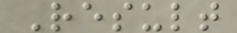Result
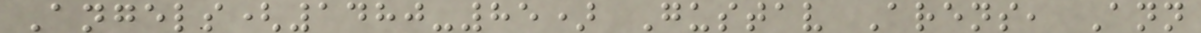Angels(1480-85) Gustav Arens, Ann
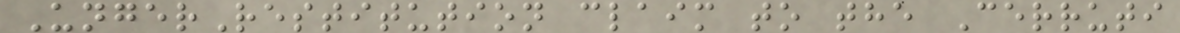UngerRestitution claim to the Cerruti
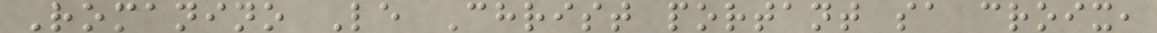Romanino Le Christ portant sa croix,
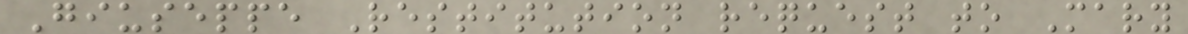Giuseppe Restitution request to Mary
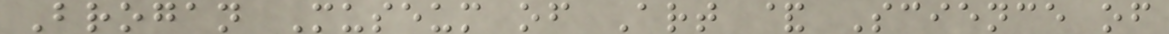Brogan Museum of Art & Science of
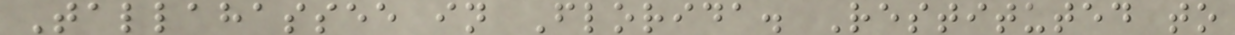Tallahassee in Florida. Restituted to
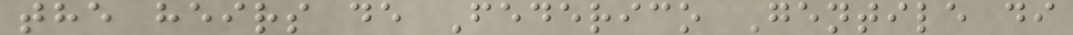the heirs de Federico Gentile di
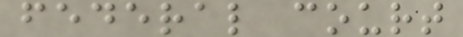federal court
